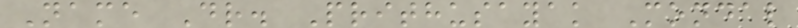Name Dr. Prithusayak Mondal
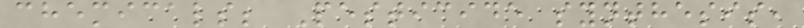chemicals; Pesticide synthesis,
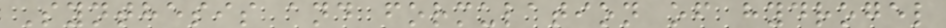Synthesis and formulation of hydrogel
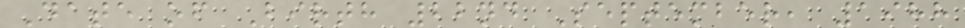Date of Birth 22nd September, 1988
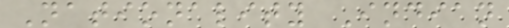Nationality Indian
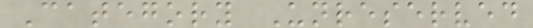Category Unreserved
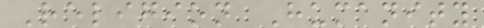Religion Humanity
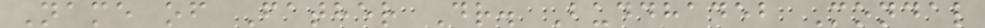Name of Father Dr. Buddhadeb Mondal
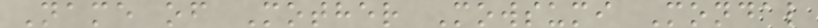Name of Mother Mowsumi Mondal
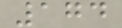174
